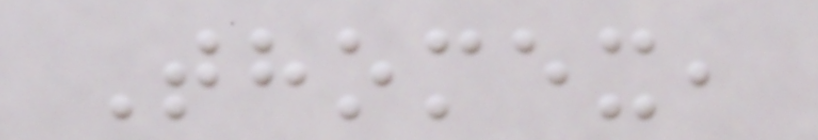Thomex,
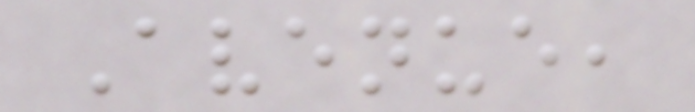Avenue,
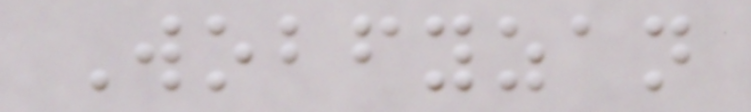Wobfyzan
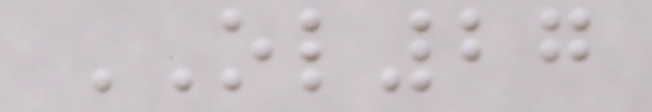OL27
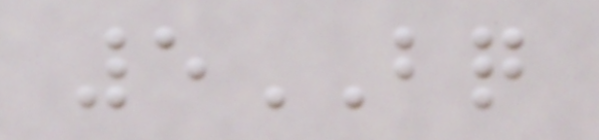5BQ
